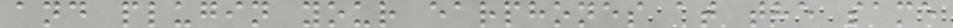and plugin your earphones at the same
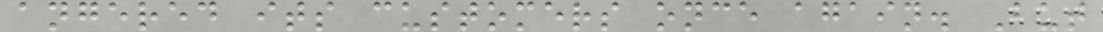angered its customers once again. But
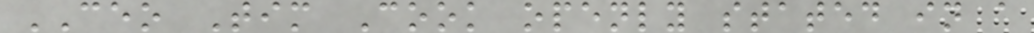CEO Tim Cook openly stated in a
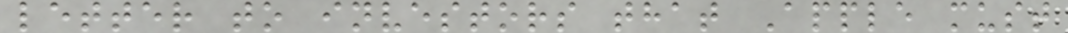letter to investors that Apple must
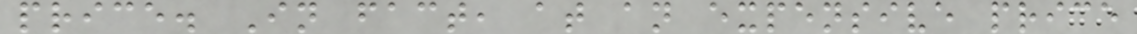price. In fact, at an expensive price
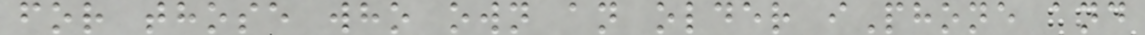for those who own an older iPhone and
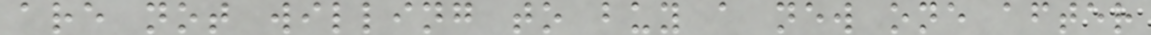are not willing to buy a new one after
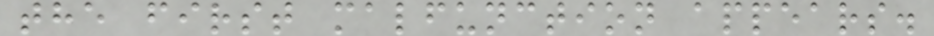the first malfunction appears.
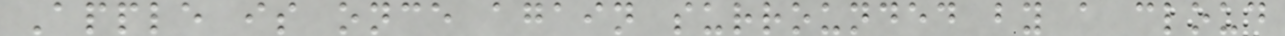Apple is once again surrounded by a cloud
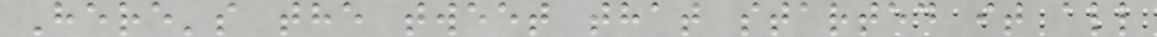Here's the tweet that started it all
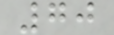70
